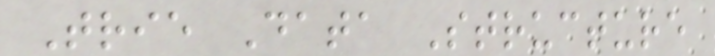Trie Data Structure
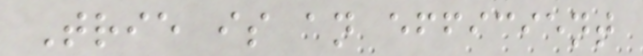Trie is an efficient
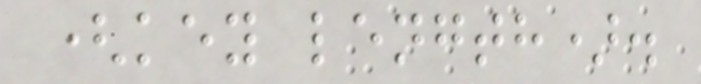(key length).
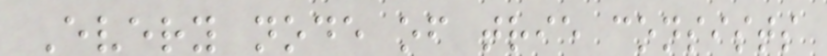Every node of trie consists
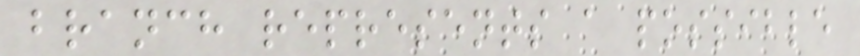branch represents a possible
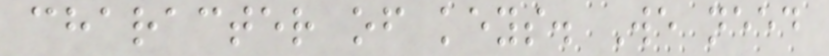character of keys. We need
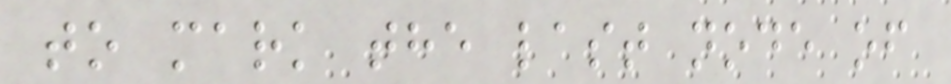to mark the last node of
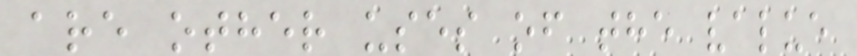are other uses of the value
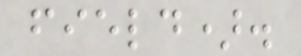field).
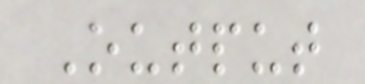Output
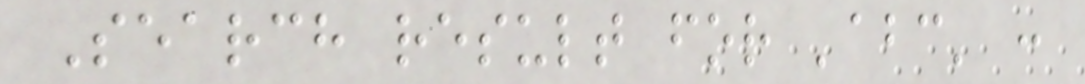Search result for 'abc' :
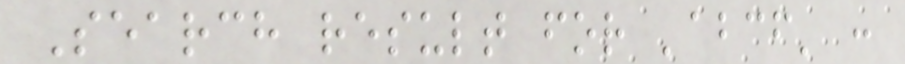Search result for 'abcf' :
